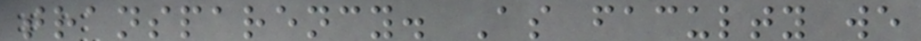transparency. As faculty we
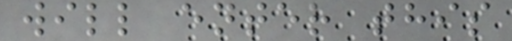will enter this
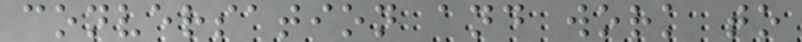conversation and work to
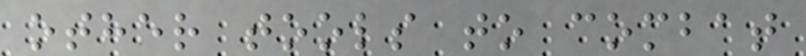other tools to combat
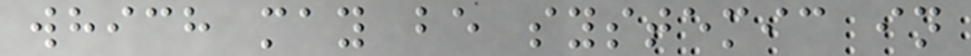which may be systemic in
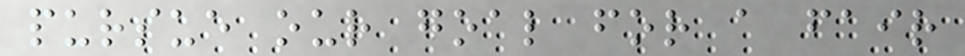pursue our goal for a fair
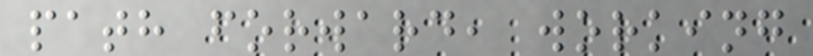path forward, working
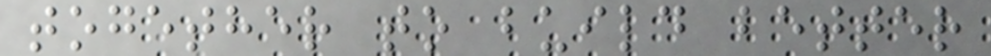together to build better
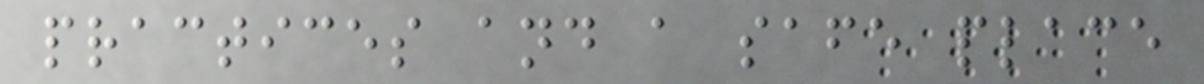practices and a safe place
